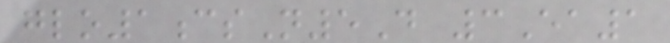glo1csN5D 3Ea1
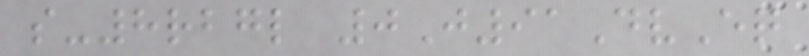s-8rbgl 0J91DvEq
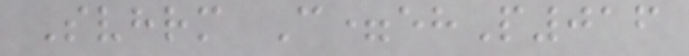Svhrm C=ehP016
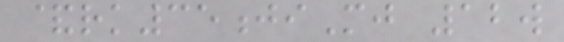&rk35jiMj 12w
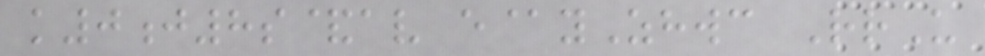k0j8s&av e@yZhwc RrU
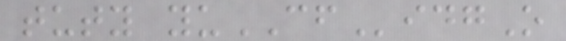tuty yuCFidgO
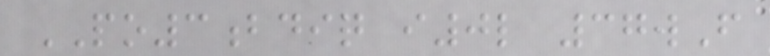PO3bdiq i0l 37wF
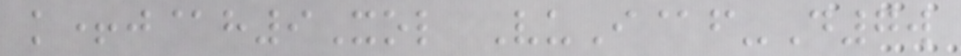k+j@h9Xol VuI@f-D7w
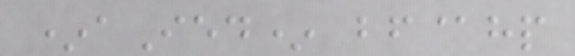*aIed* bf@hp
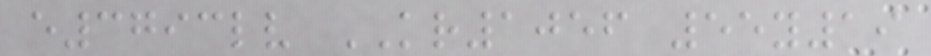e3793lv KR1056 55y19
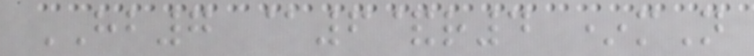HB7 @6&r4 *mN
